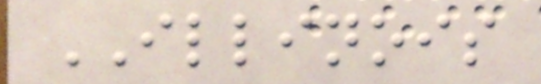ILLINOIS
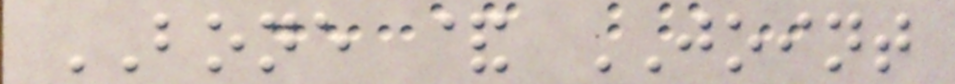BONE & JOINT
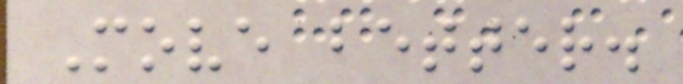Move better.
